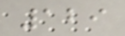129
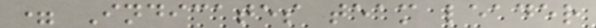= Indicates team leader
